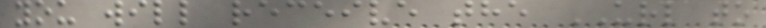you will receive the URL to
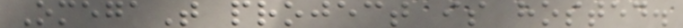OmegaT project is hosted.
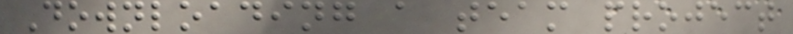Downloading a team project
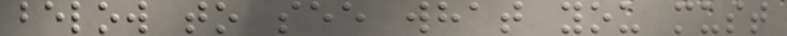below to see what you must
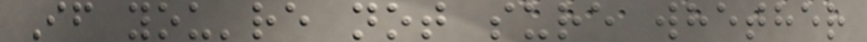If you're not sure whether
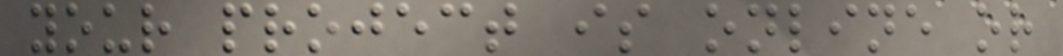your project is online or
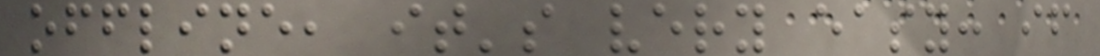offline, it's very easy: if
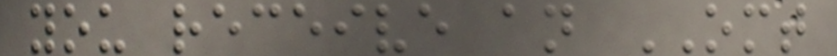you receive an OMT
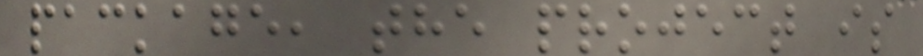package, the project is
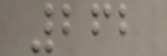262
